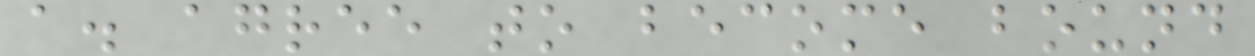a. agree to become bound
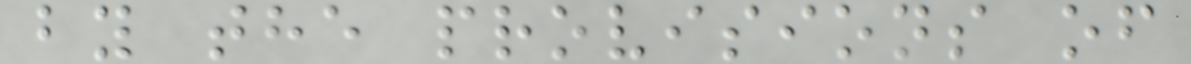by the provisions of
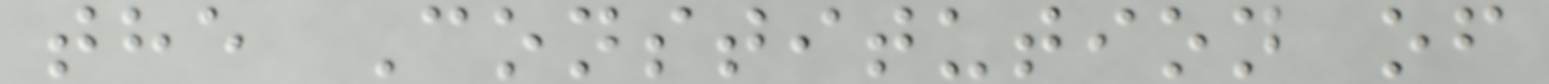the Constitution of
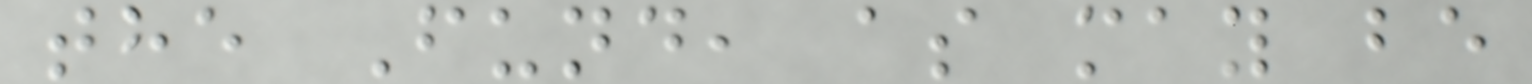the Fund, as may be
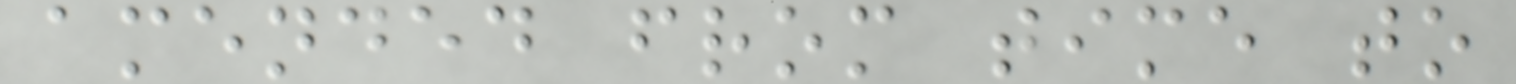amended from time to
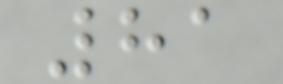81
